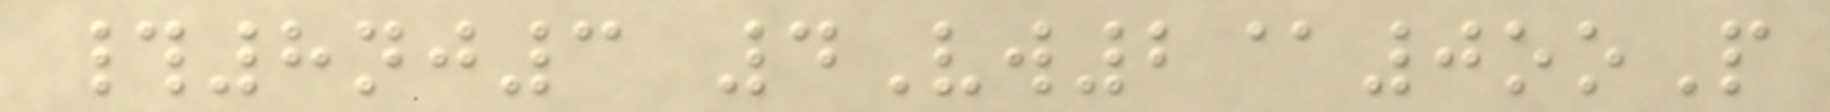#8nj3 4Vw2@0ooP
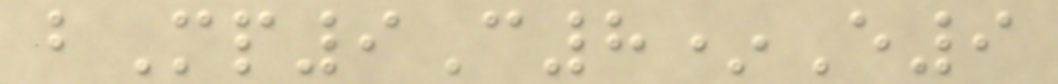bMp9C8*E9
